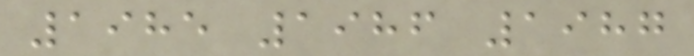1985 1986 1987
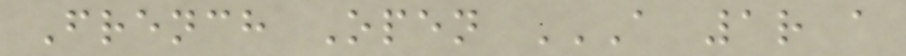French Open A 1R A
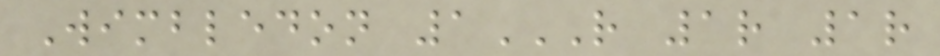Wimbledon 1R 1R 1R
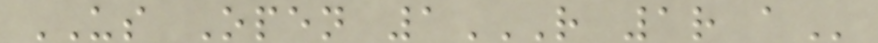US Open 1R 1R A
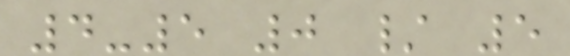4-5 0 / 5
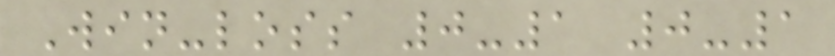Win-loss 0-1 0-1
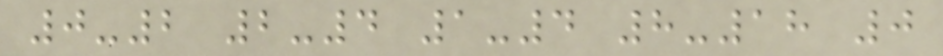0-2 2-4 1-4 8-18 0
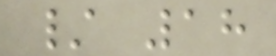/ 18
